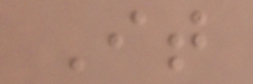It
